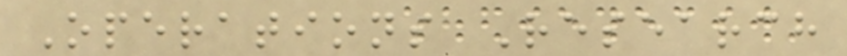Operations Research
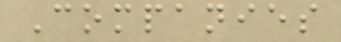Companies
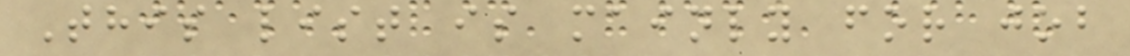This list is mainly for job
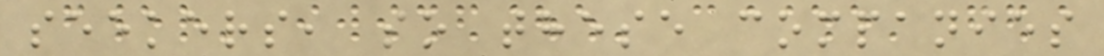seekers, so these companies
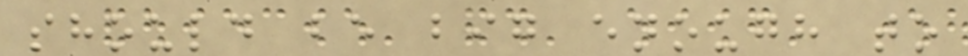should be big enough to
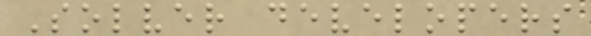Solver developers
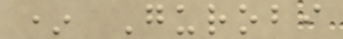* Gurobi
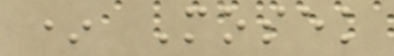* Mosek
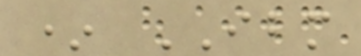* IBM
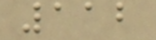112
